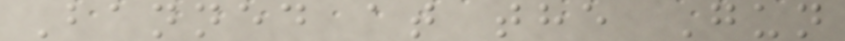Banned at the Gun
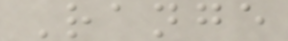Range
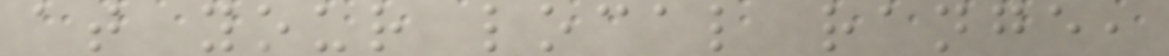at your local range,
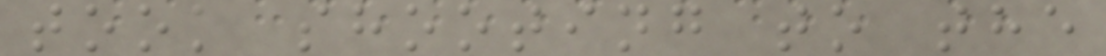took shooting to the
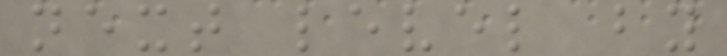next level by
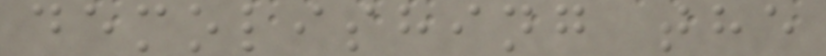demolishing the
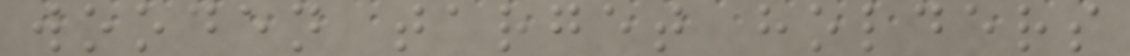wooden target holders
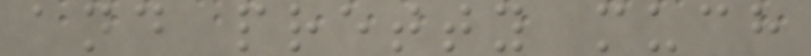and pretty much
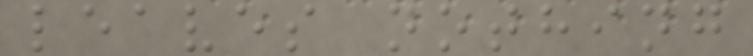leaves nothing
